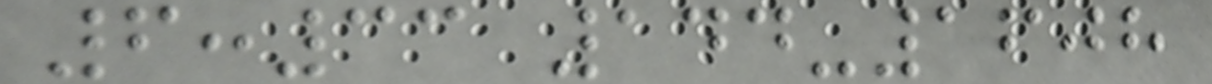6:33 144-1608
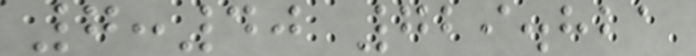7:40 729.821
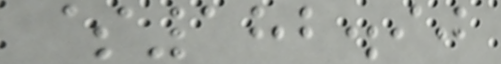$182.90
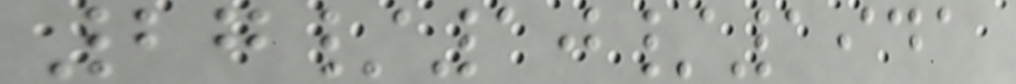27/10/1941
